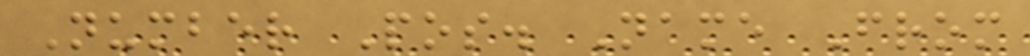Number Pos. Name From
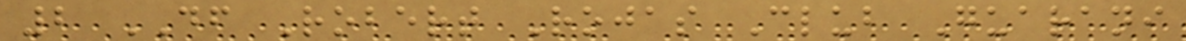2 DF Robert Rojas Club Guarani
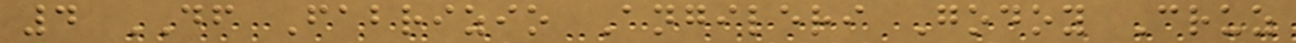4 DF Fabrizio Angileri Godoy Cruz
